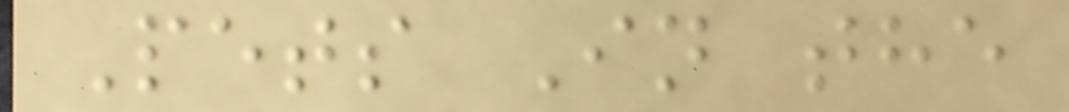Pets In the
